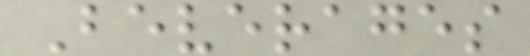Beverages
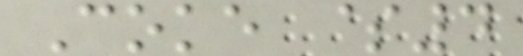Coke $4
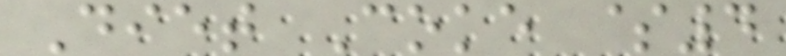Diet Coke $4
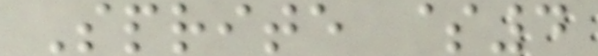Sprite $4
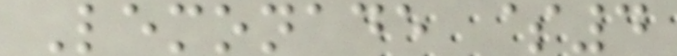Lemonade $4
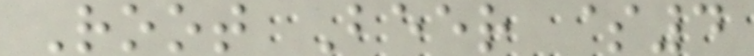Root Beer $4
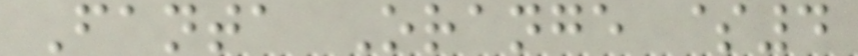Fanta Orange $4
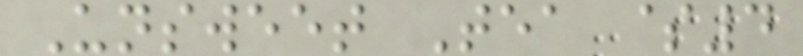Unsweet Tea $4
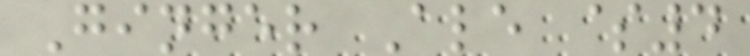Ginger Ale $4
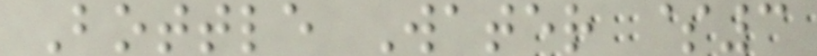Bottle Water $3
